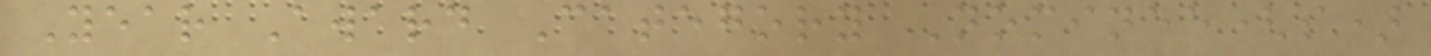Year Award Category Nominee(s)
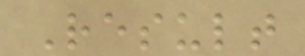Result
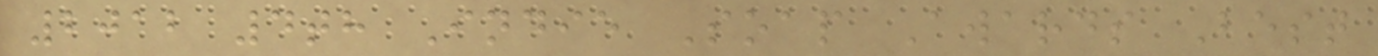2012 4th Indie Soap Awards Best
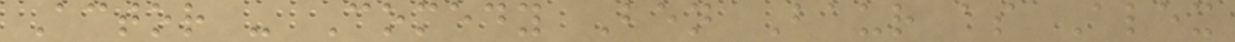Actor - Comedy Ben Baur as Alex
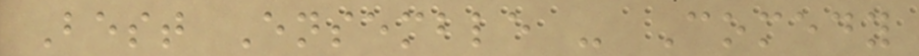Best Ensemble - Comedy
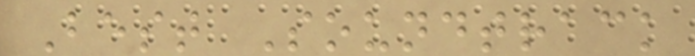Best Soundtrack
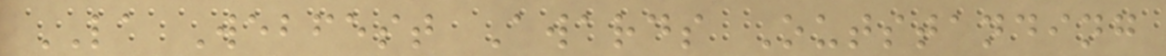LA Webfest Awards Outstanding
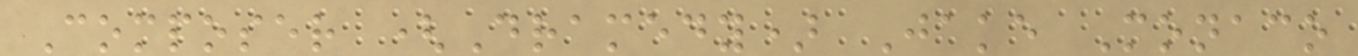Composer (Dramedy) Jake Monaco
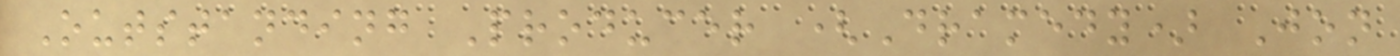Outstanding Producer (Dramedy) Jon
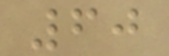60
